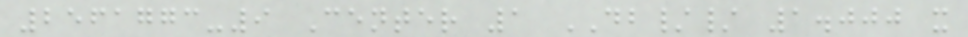2561773-9 Center 1 DB// 1.000 x
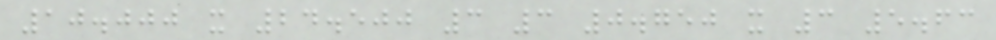10.000 x 24.500 3 3 0.750 x 3 5.63
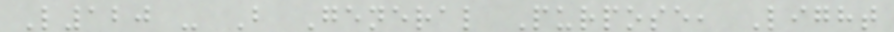L120 - B General Purpose, Light
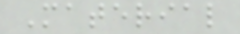Material
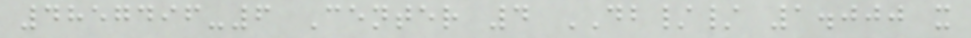4857496-6 Center 4 DB// 1.000 x
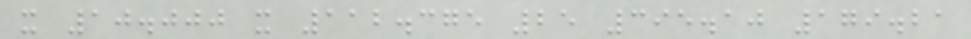x 10.000 x 112.375 25 395.10 179.21
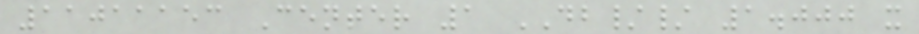11011153 Center 1 DB// 1.000 x
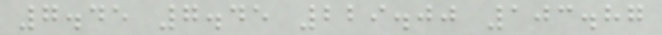7.45 7.45 229.00 103.87
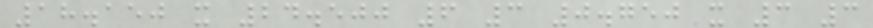18.150 x 24.500 6 3 0.750 x 3 3
